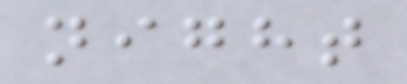night
